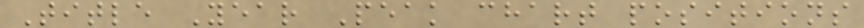Title Year Peak chart positions
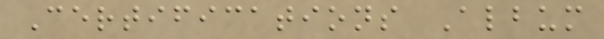Certifications Album
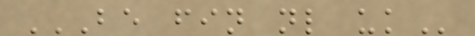BE FIN NL UK
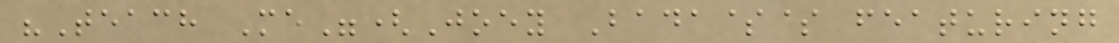"Teach Me"(Joey Bada$$ featuring
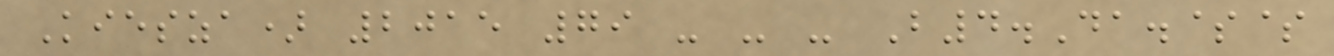Kiesza) 2015 79 - - - B4.Da.$$
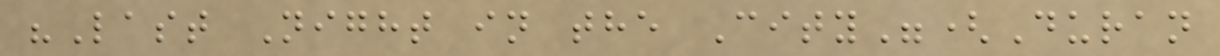"Last Night in the City"(Duran
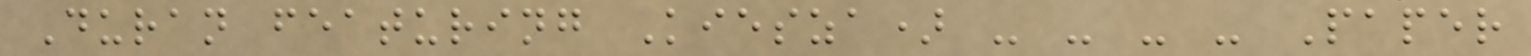Duran featuring Kiesza) - - - - Paper
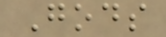Gods
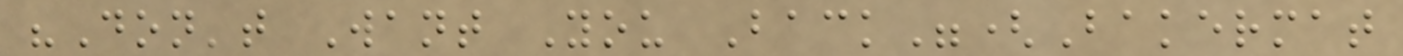"Don't Want You Back"(Bakermat
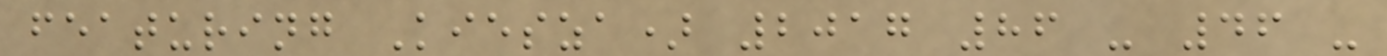featuring Kiesza) 2017 86 - 46 -
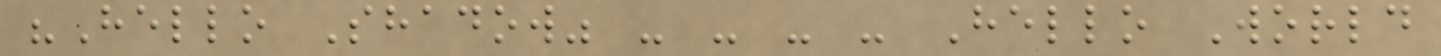"Hello Shadow" - - - - Hello World
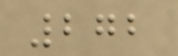272
